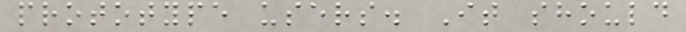prototype users. It should
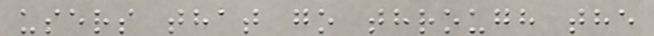users that go through the
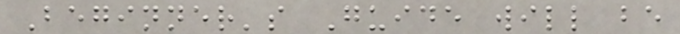Beginner's Guide will be
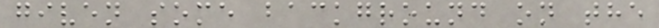given some background on the
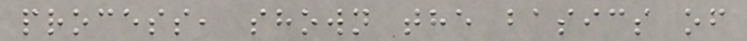process, shown the basics of
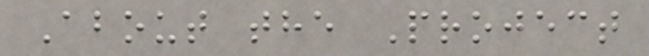About the Project
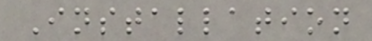Installation
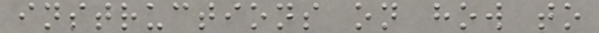instructions on how to
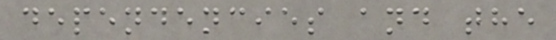dependencies and the
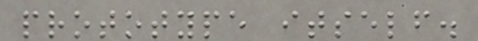prototype itself.
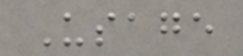Usage
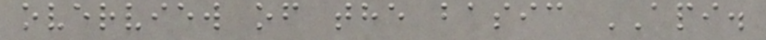overview of the basic API.
